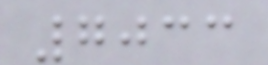7033
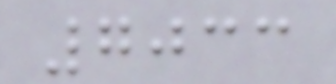7033
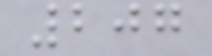207
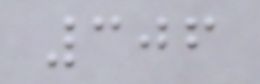306
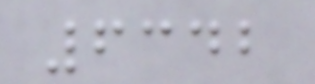6342
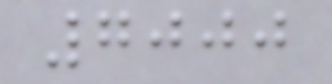7000
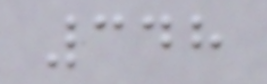348
